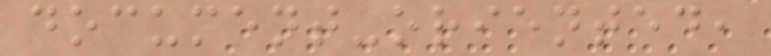document-oriented,
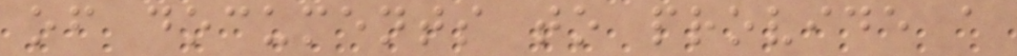of documents to provide a
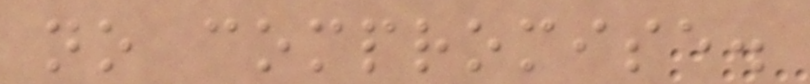no compromise.
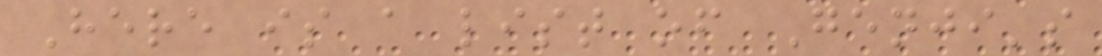Here is a list of Genji's
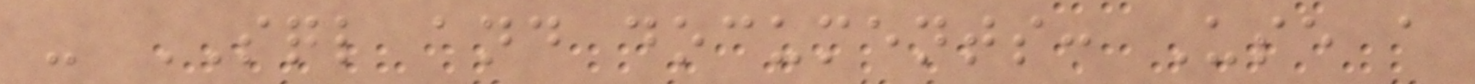- SQL and documents: Use a
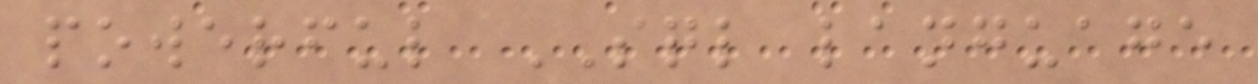powerful SQL language
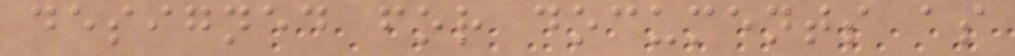designed for documents as
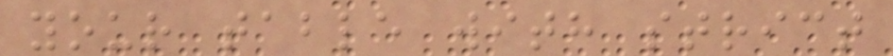your table with strict
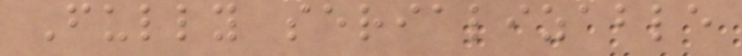Fully serializable
